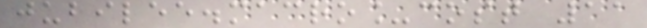jubilee.macro_cost 11
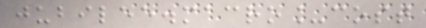jubilee.macro_cost
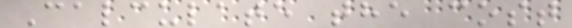Calculate the cost
